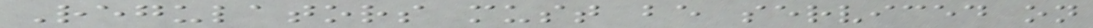Regulators must be serviced on
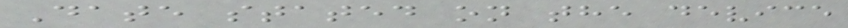Date stated on the device
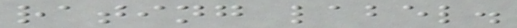rating label.
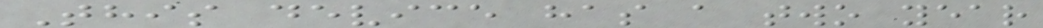This device has a two year
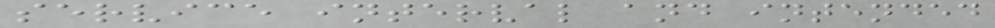service interval and intended
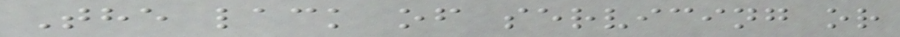The lack of servicing or
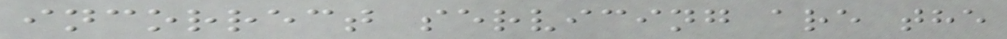incorrect servicing are the
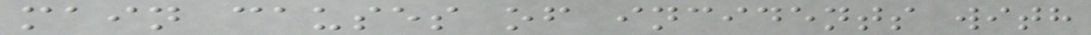main causes of incidents with
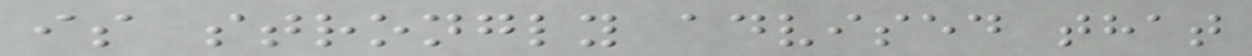is strongly advised that
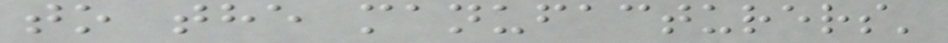to the manufacturers'
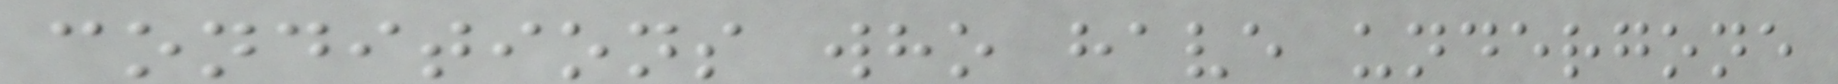conditions who have undergone
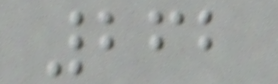262
